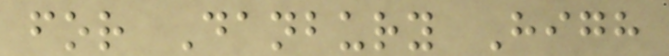for Danbury High
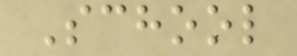School
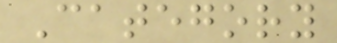Category
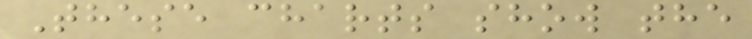These charts show the
